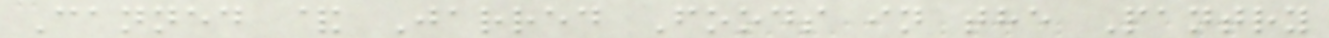Canned & Jarred Foods in the Pantry
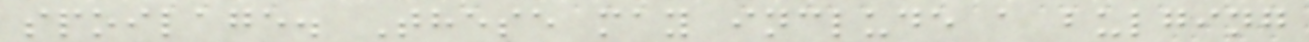spoilage. These may include a bulging
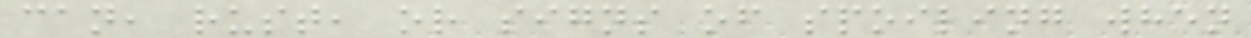can, rust, or signs of spoiling when
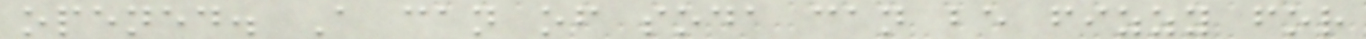opened. A can of soda can be fizzy for
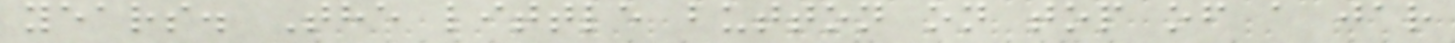years. The little button on top of a jar
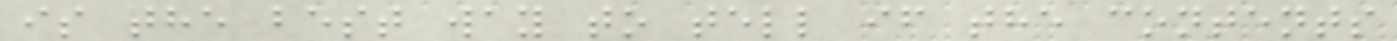is the best way to tell if the contents
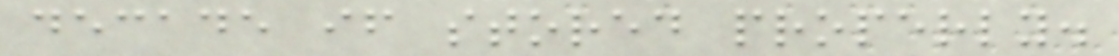decade if stored properly.
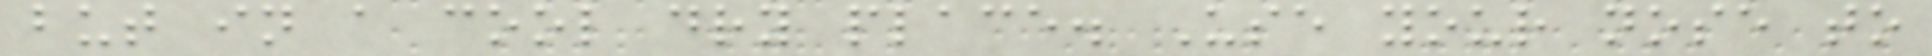but in a cool dry place. Use your nose to
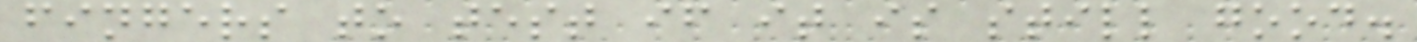fingers to test if it is still good.
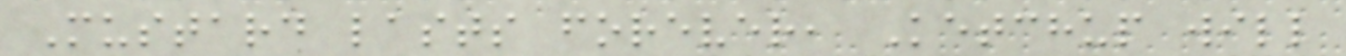Mustard lasts forever, Ketchup will
